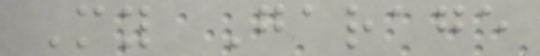My Garage
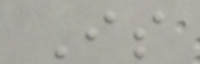Is
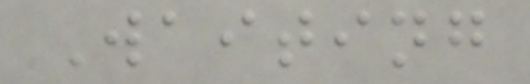Waiting
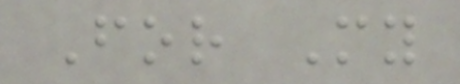For My
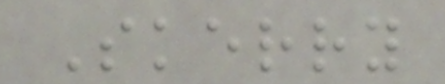Skerry
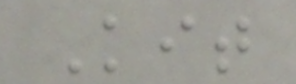Kit
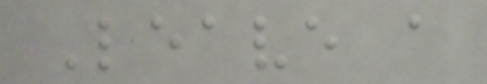Leave a
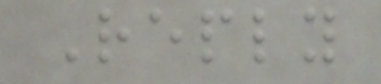Reply
